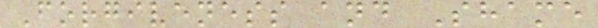Forgiveness and Shame
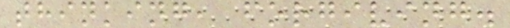thinking, forgiving.
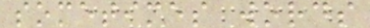sometimes words
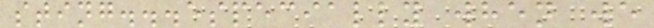sting...especially when we
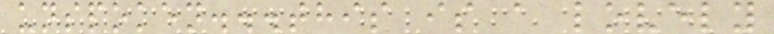unspoken...this is a lovely
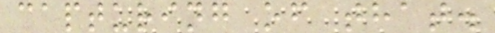capturing of that.
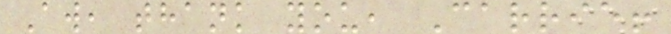Aw, thank you, Carrie!
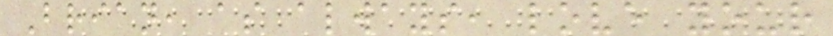Brian, as always, love your
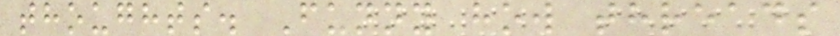thoughts. Funny how threads
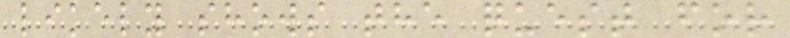likely shows the quest for
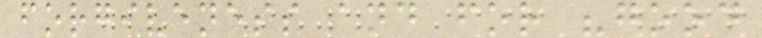forgiveness and for "good
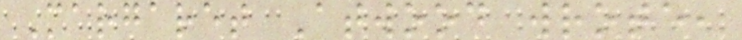Margaret Atwood wrote,
